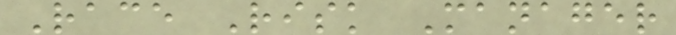Race Risk Manager
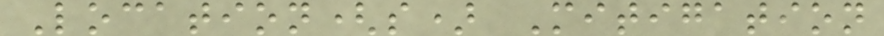Location(s) Mitigation
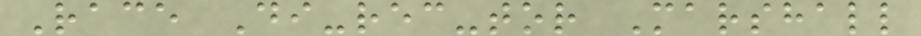Race Di-rec-tor Marshall
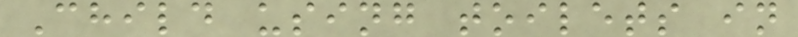Child using toilets in
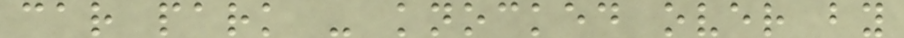car park - knocked over by
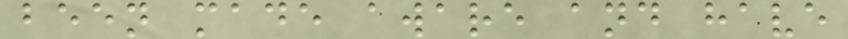been made aware and have
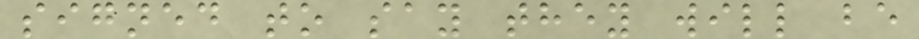signed to say they will be
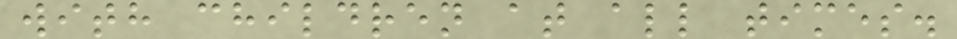with children at all times.
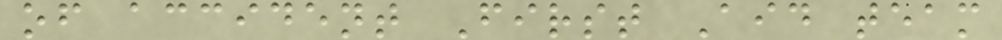of accident First Aid team
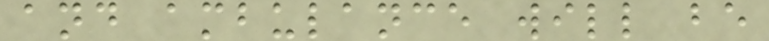and ambulance will be
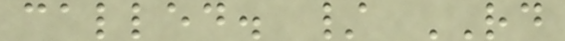called. / RD
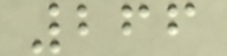266
